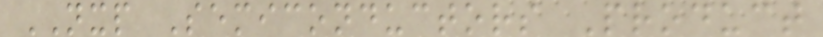NXP Semiconductors Product
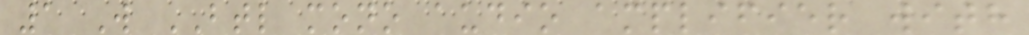1 W BTL mono audio amplifier with
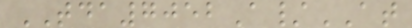TDA7052A/AT
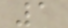1
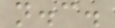n.c.
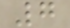7
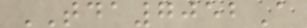TDA7052A
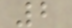2
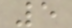5
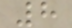8
